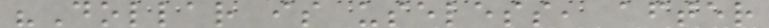"Dollar is useless, after
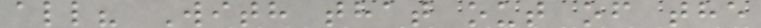all? With that out of the
